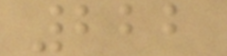222
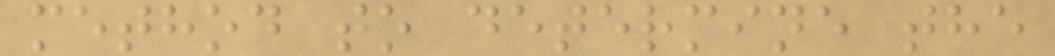method to determine the
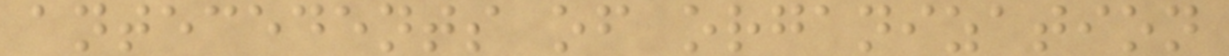antecedents of organization
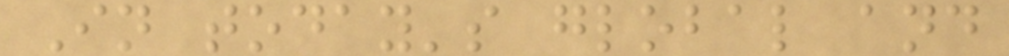In today's global and
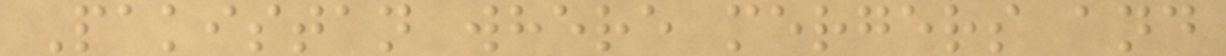Pakistan where mergers and
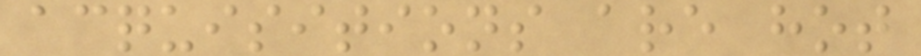acquisitions are hot
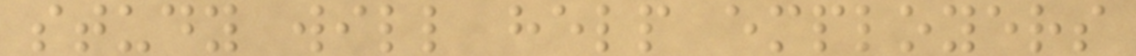study will help employers
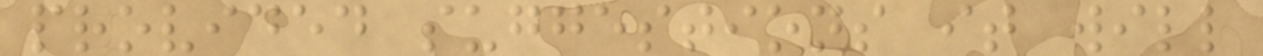provided suggestions it will
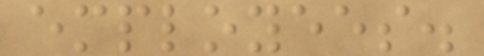employees.
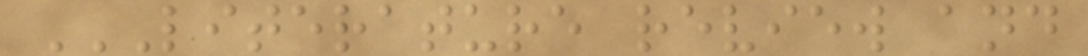LITERATURE REVIEW AND
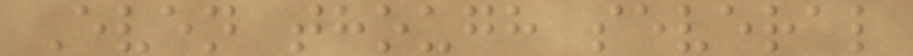Even though several
